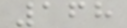168
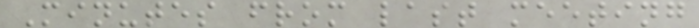Minutes from last meeting
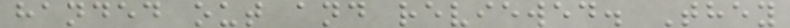handed out and reviewed. They
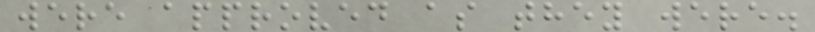were approved as they were.
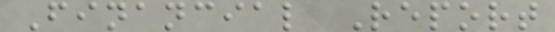Financial Report
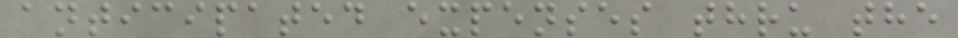anticipated expenses thru the
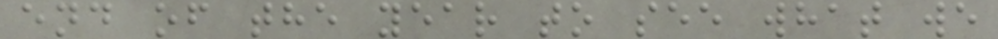end of the year to see what we
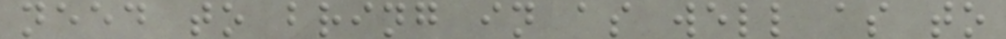need to bring in as well as to
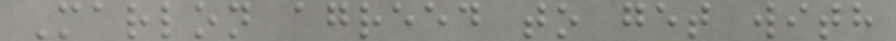Marlon agreed to get with
